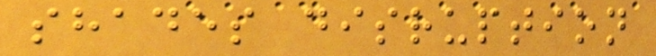shades disruption
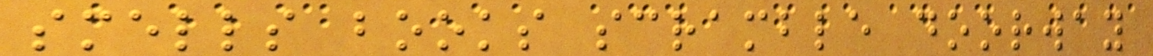smells books scramble doorway
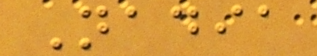Nadia
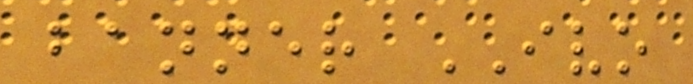banner IVO
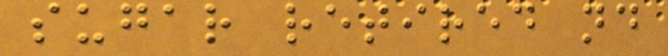sugar retired nd
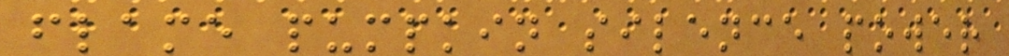flame pumpkin silence power
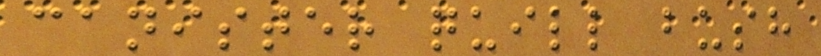canister quill bush
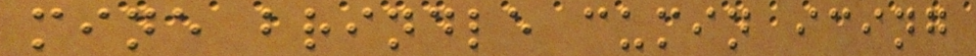mine brindle cumin icing
